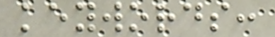keywords:
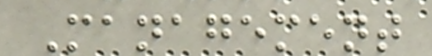Management
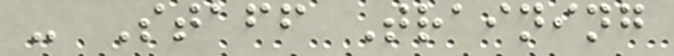- Staff Training
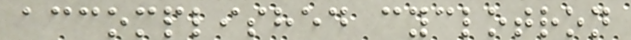accomplished cyclotron
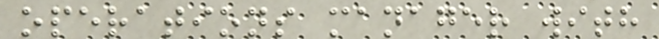operations manager with
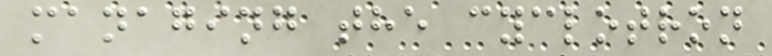managing the cyclotron
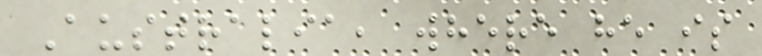Australia, where he is
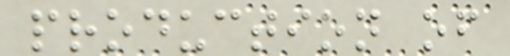production of
